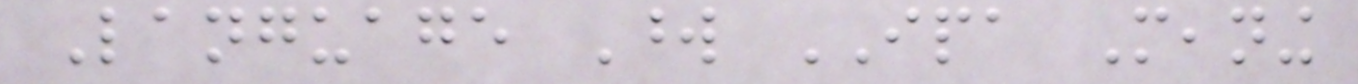Language Word IPA Meaning
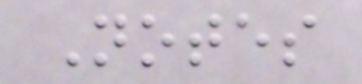Notes
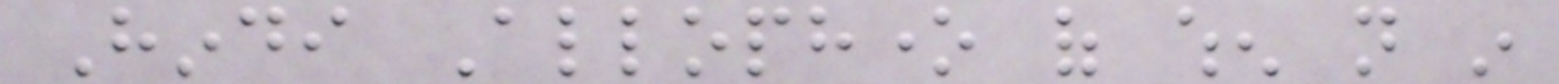Hindi Allophone of when not in
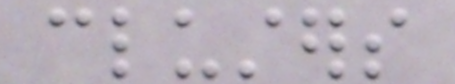clusters
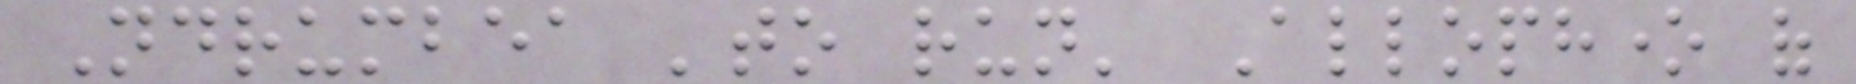Ndrumbea 'to run' Allophone of
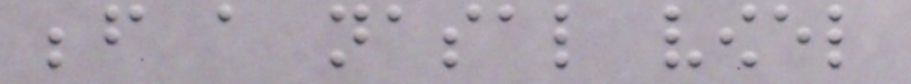before a nasal vowel
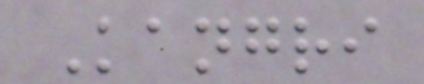Kangri
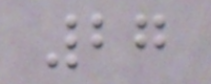27
